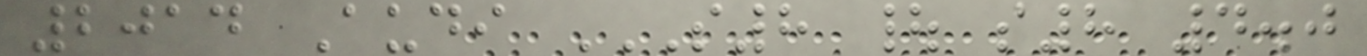2014 Audi S8 | S8 4.0
